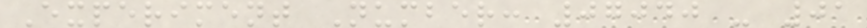Experiment Number: 07040 - 01
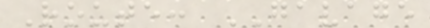Route: GAVAGE
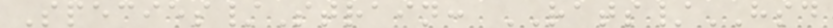Species/Strain: RATS/HSD
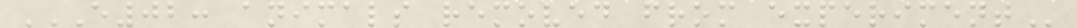E02: ANIMALS REMOVED FROM EXPERIMENT
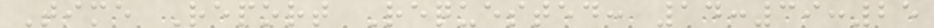Time Report Requested: 14:39:25
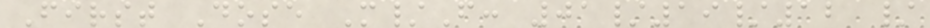First Dose M/F: 01/19/12 /
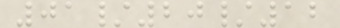01/20/12
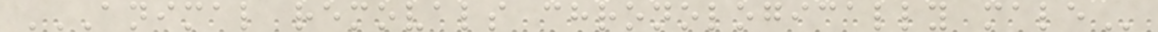ANIMAL REMOVALS CHRONOLOGICALLY MALE
